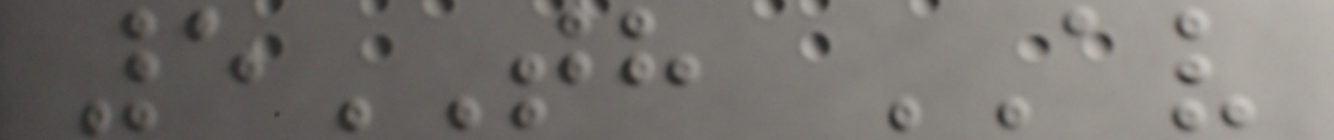5TH AV
